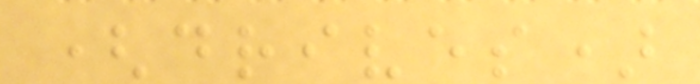(drives)
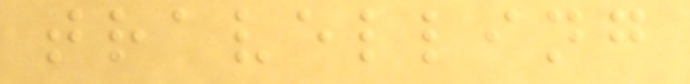travelling
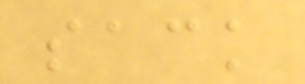sack
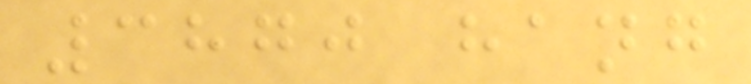3870 hang
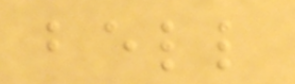bell
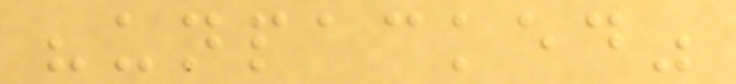"unpacked"
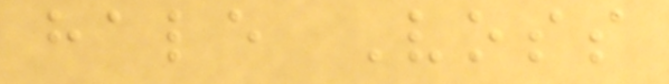hale Voss
